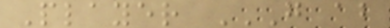Player G AB
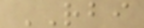RBI
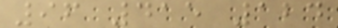96 415 124
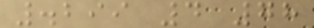.299 4 78
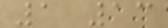1 13
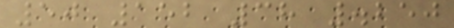50 152 38 .250
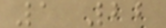1 22
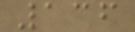136
